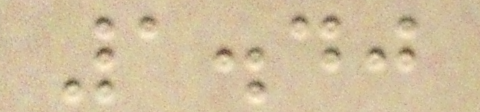1.40
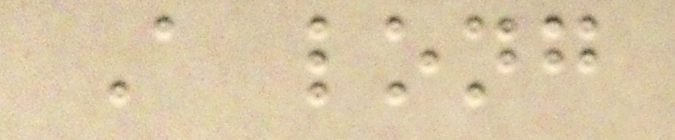A long
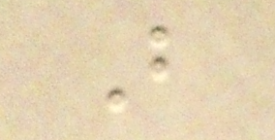B
